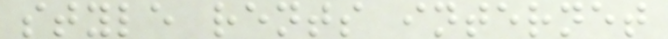style rents internet
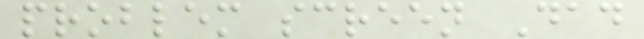problem screen Dad
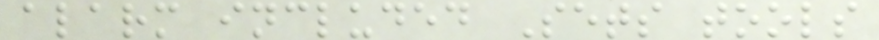alarm included Sets tools
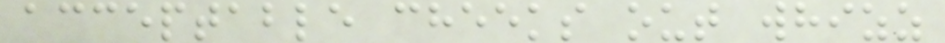acceptable cheeks out whizz
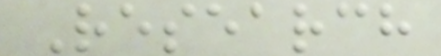Research
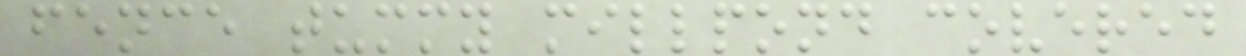fence tummy millpond covered
